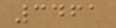3461
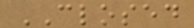CLOSED
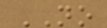NO
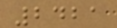2421
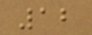12
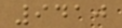9410
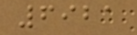6921
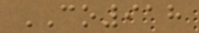CO918
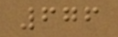676
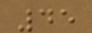45
